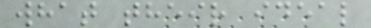what their ideal
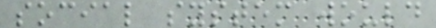social system would
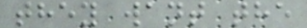they want the
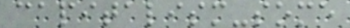capitalism-some
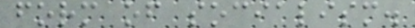form of socialism.
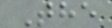The
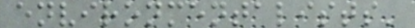environmentalists'
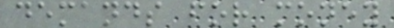demands for money
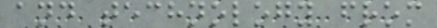and technology from
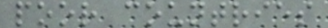poor countries
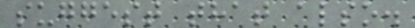suggest that also.
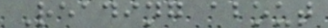Reading about
